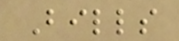Bills
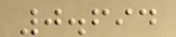0.694
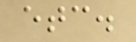etc.
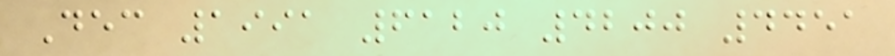Dec 1991 6120 4200 4451
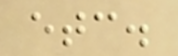etc.
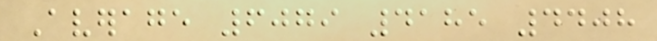Average 6079 4185 4408
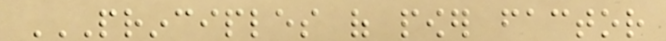PRINCIPLES OF POWER FACTOR
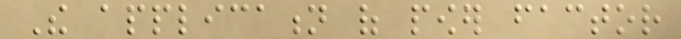The application of power factor
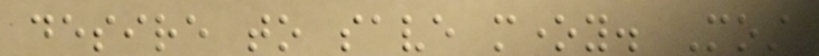desire to save money. Most
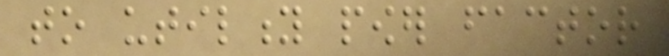to utility power factor
